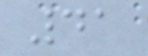41
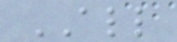ALL
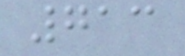713
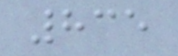835
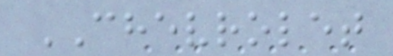CHEVROLET
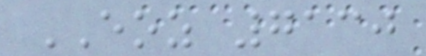EOZ 7130
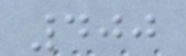400
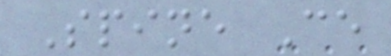Spine Ce
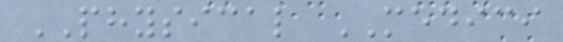PHYSICAL MEDICI
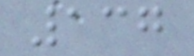137
